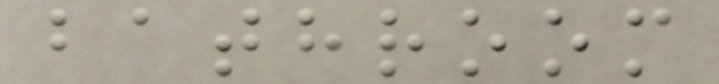bathroom
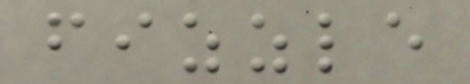fizzle
